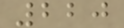220
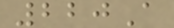220A
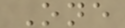One
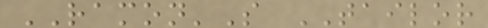RAMON'S TAILOR
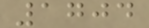1704
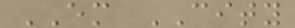EM CITY
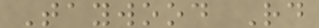Taywood Rd
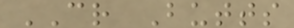CR Butts
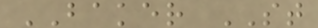BAKER ST
